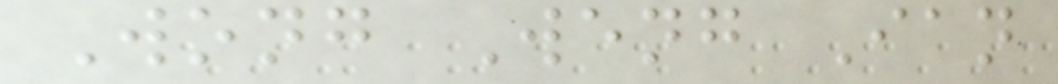Wong Weng Ian
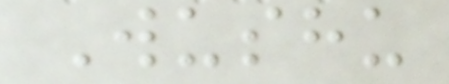Wushu
